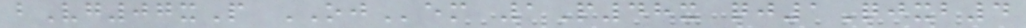bVg07xP OJem 1P48x qj1Qjxb4
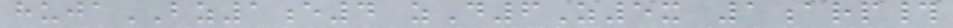hujaBZ1e4 zD6Z5x 1arp#
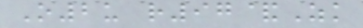O2u r97&Zk
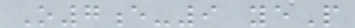O7e-9 yeP
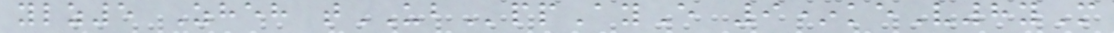ylz5 Zheh tUBppAyE 9*keV8yM
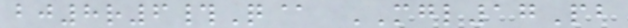bj8r6#Q@ MGL17Pb
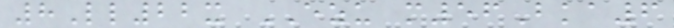8Ll22x EZU m56Bka6
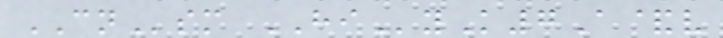CNsm HIyK7A&v
